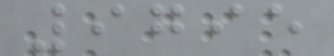9795
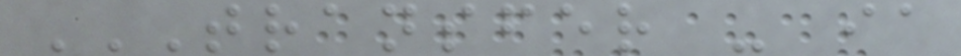TRANSFER - IA
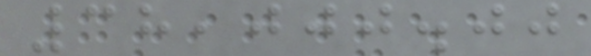38,000.00
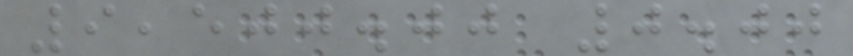9,500.00 0.00
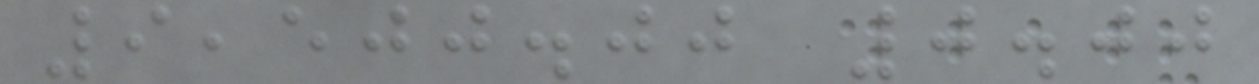9,500.00 0.00
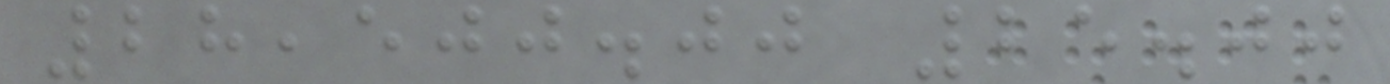28,500.00 25.00
